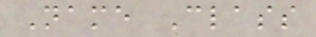Name Class
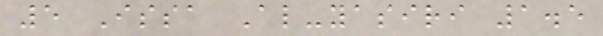5 Issa Al-yasiri 1.5
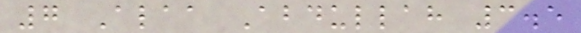7 Alaa Abdullah 3.5
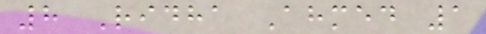8 Ridha Ahmed 1
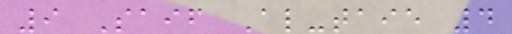9 Saif Al-taie 4
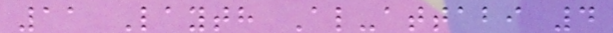11 Layth Al-attabi 4
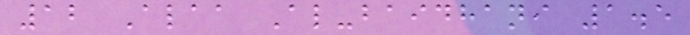12 Alaa Al-baidhani 1.5
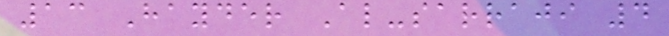13 Hayder Al-sarraji 4
